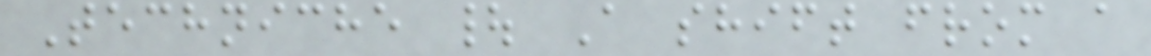Techniche | A shift from a
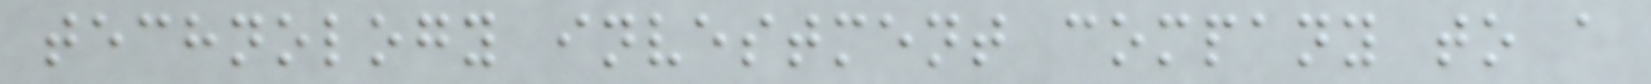technology investment company to a
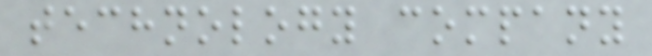technology company
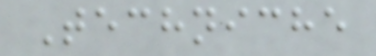Techniche
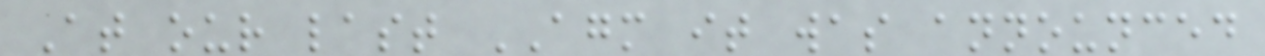At our last AGM it was announced
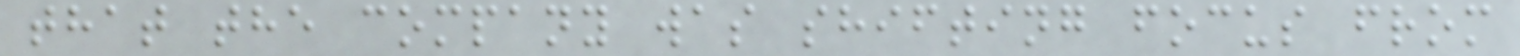that the company was shifting focus from
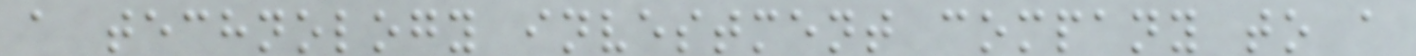a technology investment company to a
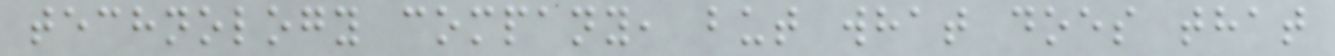technology company, but what does that
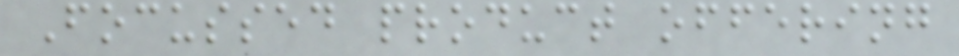Focussed product offering
